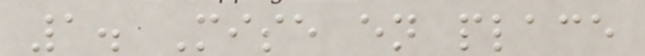1. Mise en place
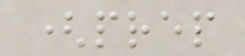(prep
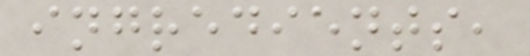ingredients,
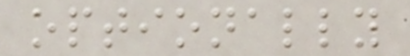optionally
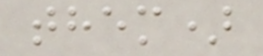them)
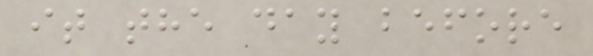it the day before
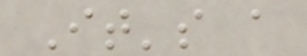It's a
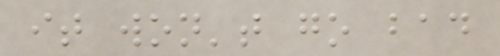it won't go bad
